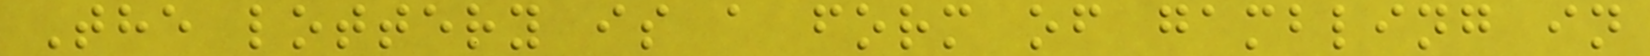The lottery is a form of gambling in
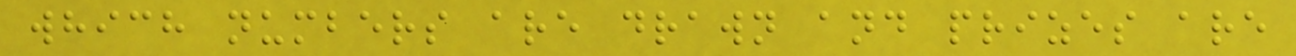which numbers are drawn and prizes are
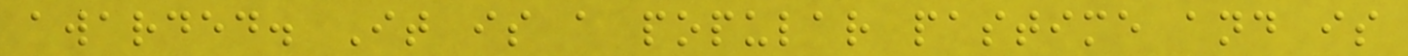awarded. It is a popular pastime and is
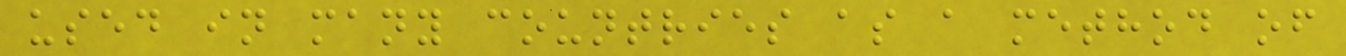used in many countries as a method of
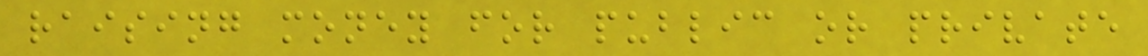raising money for public or private
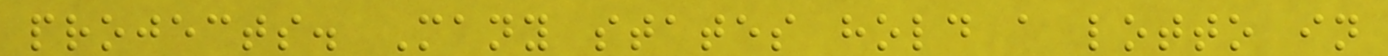projects. Many states hold a lotto in
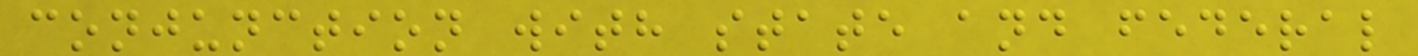conjunction with state and federal
